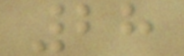28
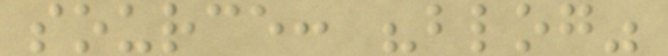source: "blog"
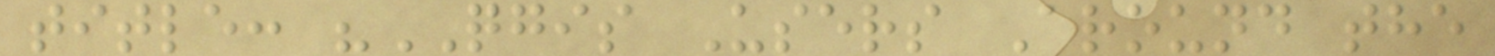title: "QGIS Users Around the
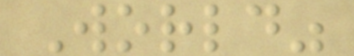World"
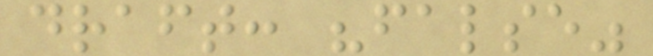draft: "false"
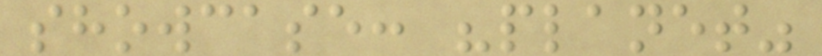showcase: "planet"
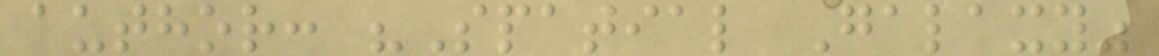author: "Spatial Galaxy"
